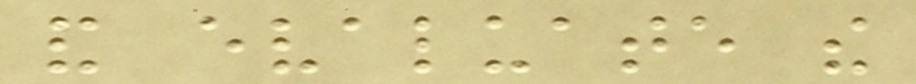and evaluate the
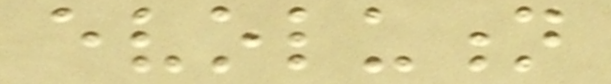evolution
